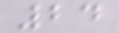24
